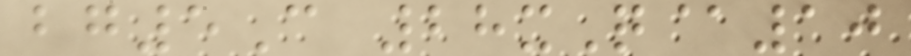bg5C 28xQ@10
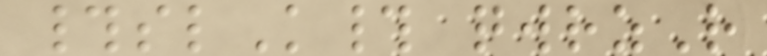#slK# qwrzR
